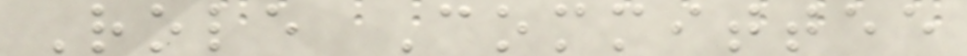Role Committee
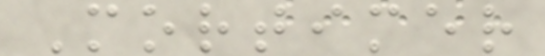Mortimer
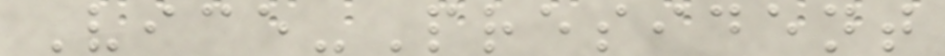Vice-President
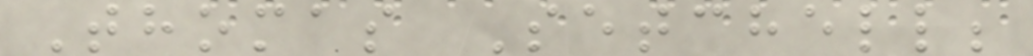Thomas Setchell;
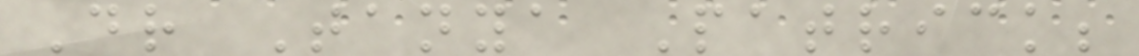Dr Tanya Patrick;
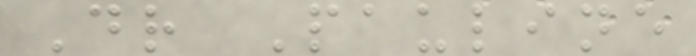Dr Pauline
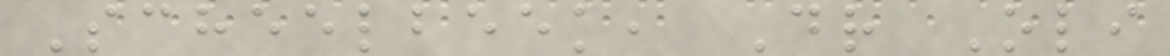Scheelbeek, Dr Oli
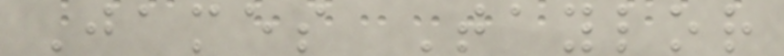James Taylor
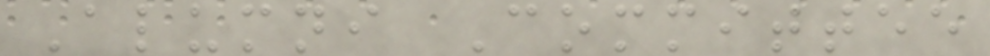Alumni Committee
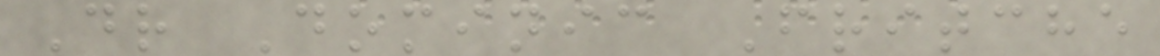Dr Dominic Fritche
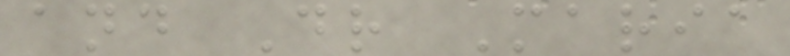and Dr Maria
